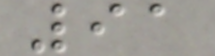91
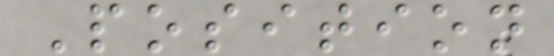Position
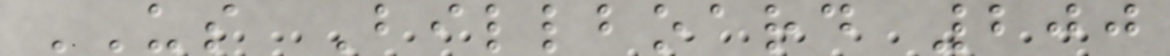US Billboard 200
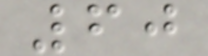60
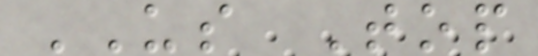US Top
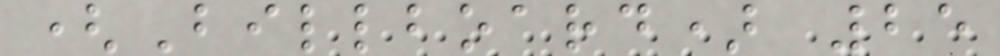(Billboard) 25
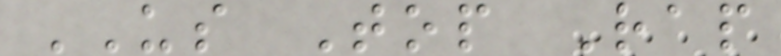US Top Rap
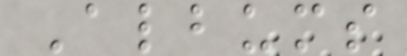Albums
